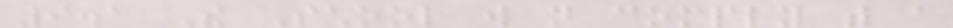9.1 The School will not comply with a
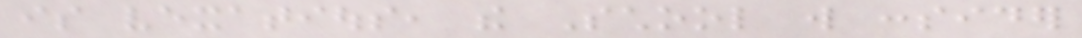is vexatious, the School will consider
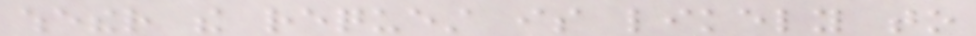whether the request is likely to
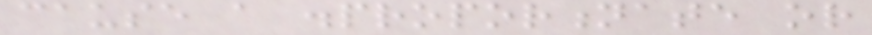cause a disproportionate or
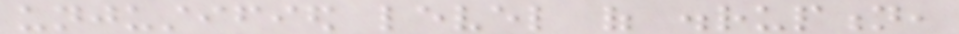unjustified level of disruption,
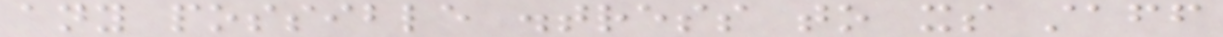any possible distress to its staff
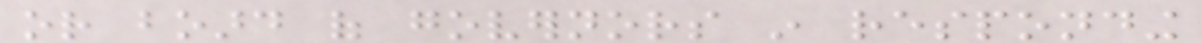or board of governors in responding
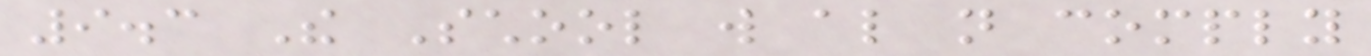9.3 The School will also not comply
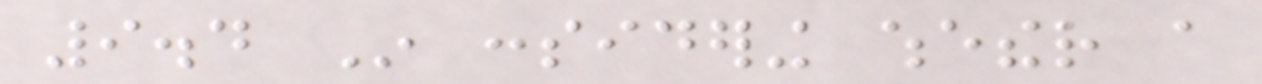9.4 In considering whether a
